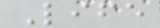Life
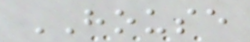HOUSE
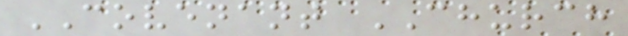COVENANT CHURCH
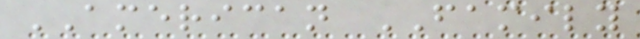AMERICAN FAMILY
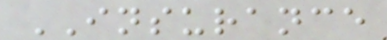INSURANCE
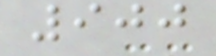900
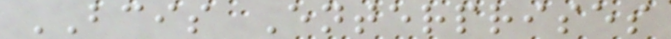BCIS Enterprises
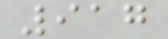917
